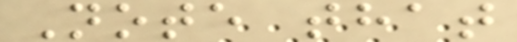Note that
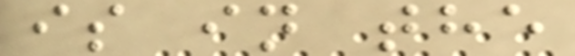is in the
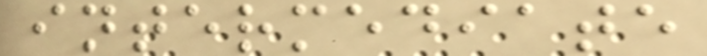intermediate
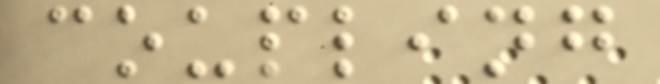coupling
